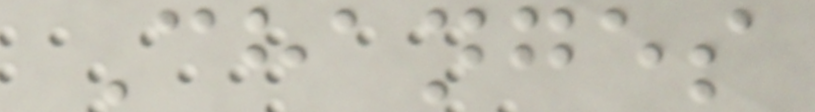Changes
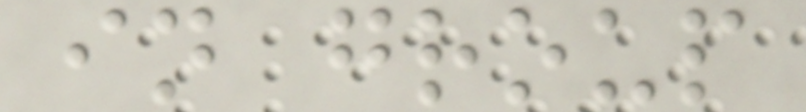in group
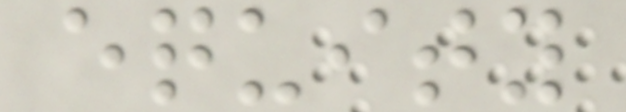equity
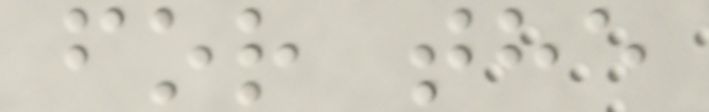for the
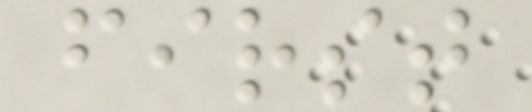first
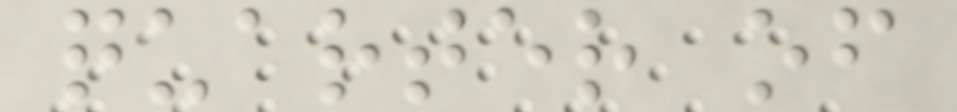quarter of
